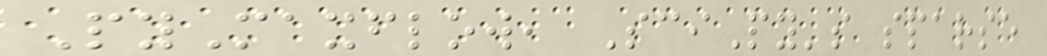PyMaxflow, SciPy's sparse
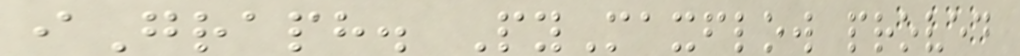iGraph. PyMaxflow proved
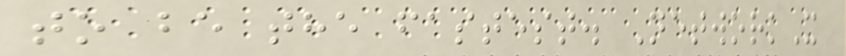to be the fastest. NetworkX
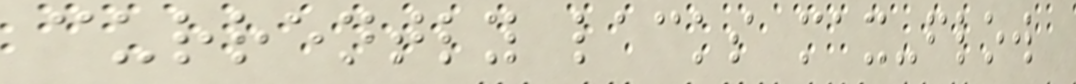currently lacks max-flow
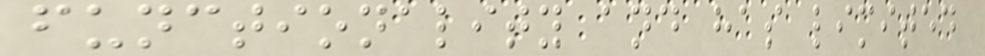functionality and has limited
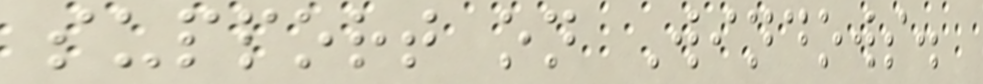support on Windows.
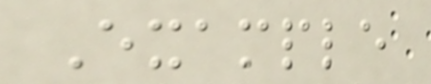Example
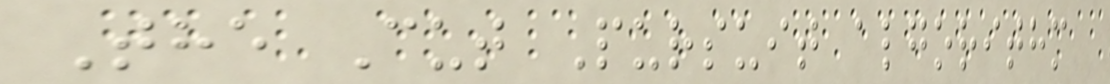The Cut Pursuit algorithm
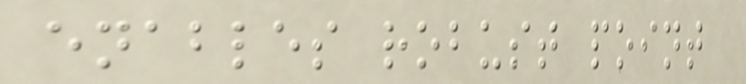enables robust point
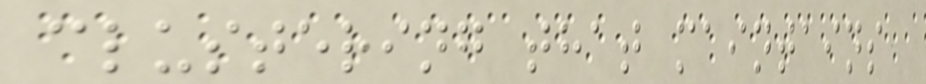clustering that maintains
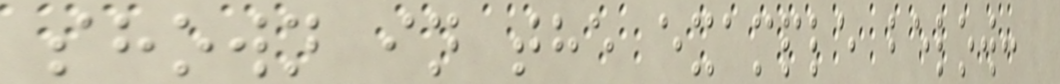shown in the example below:
